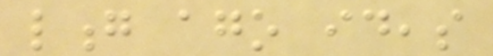long ago ideas
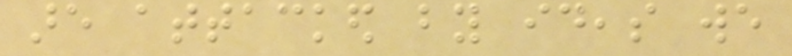are attacked by ideas we
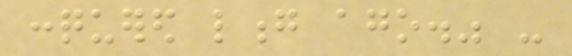conquered long ago." -
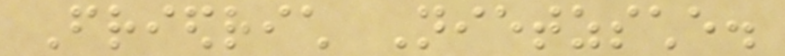Friedrich Nietzsche.
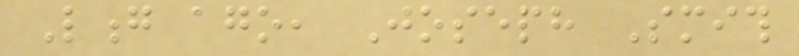Long ago, Joseph Smith
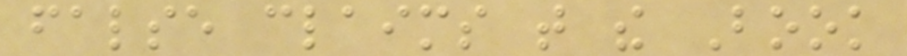false claims that the Book
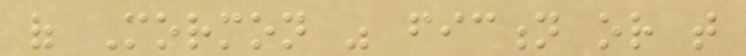of Mormon was fiction or that
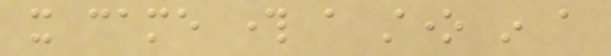it came through a stone in a
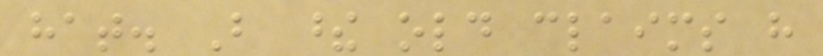hat. But these old claims have
